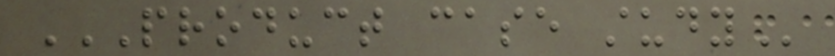PRODUCT CASE STUDY
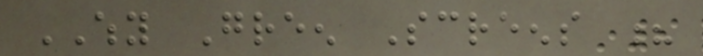WHY Green Screens ?
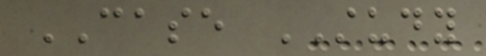CASE STUDY
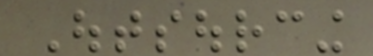Outsourcing
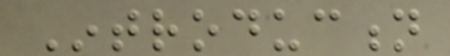Introduction
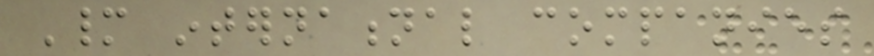Many international companies
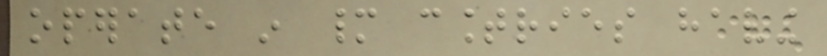operate in many countries having
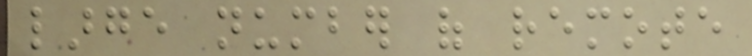large number of remote
